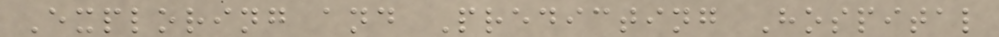Exploring and Predicting Hospital
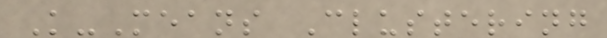K-Means Clustering
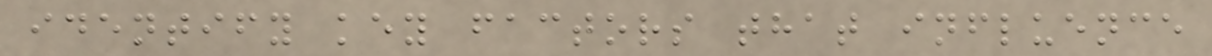identify key factors that influence
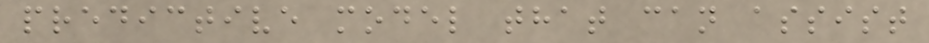predictive model that can assist
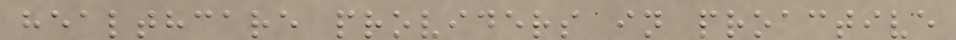healthcare providers in proactive
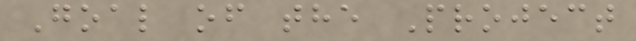Goal of the Project
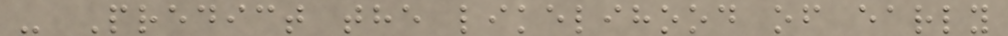- Predict the likelihood of early
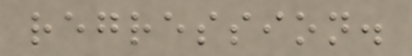regression.
